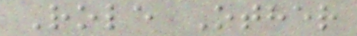Role Other
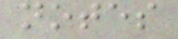notes
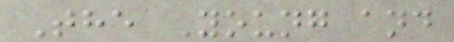The Young and
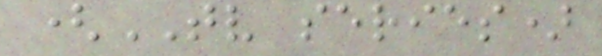(TV series)
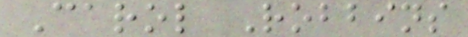Carol Robbins
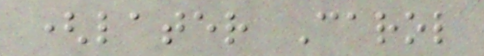(later Carol
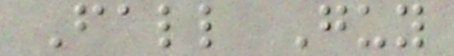Fall Guy
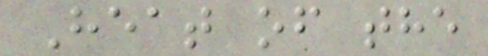Heat of the
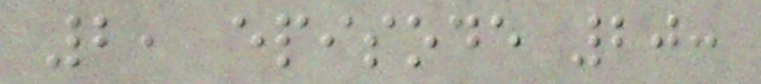2, episode 20:
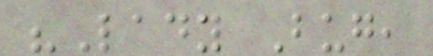"Lady Bug,
